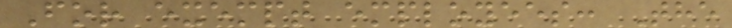For exempt employees: The
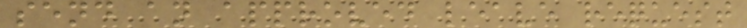send an approved leave request
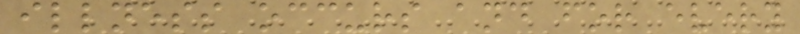illness occurs and for every
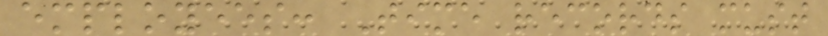employees: Time records must
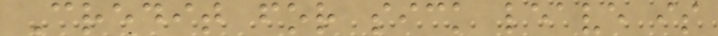Credit for sick leave is
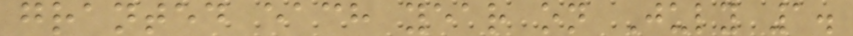granted each year on July 1.
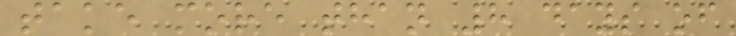take more than 8 days of
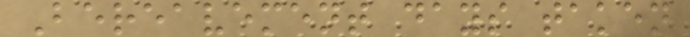Bereavement days taken
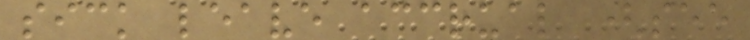sick leave accrual (see
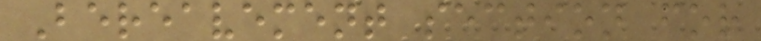Bereavement section for
